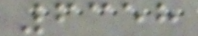6358
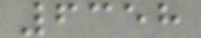6358
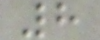8
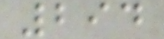294
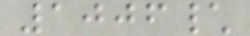1006\
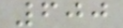600
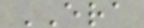ERA
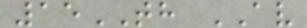15TH AV
